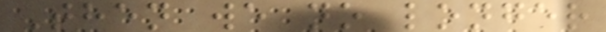Then we no longer
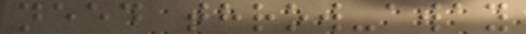need throw-away
